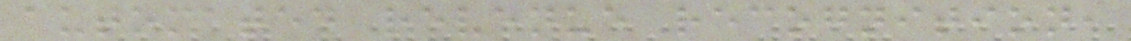automated revenue recognition,
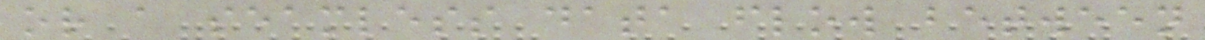or a seamless data flow between
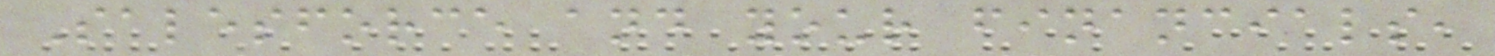Salesforce and your financials,
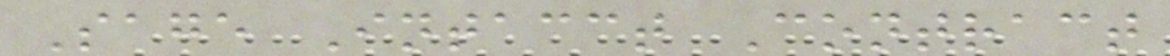Sage Intacct Contract
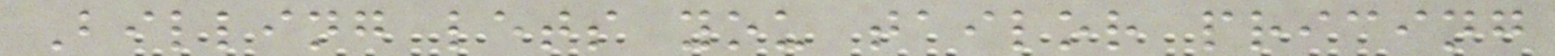Billing lets you tailor pricing
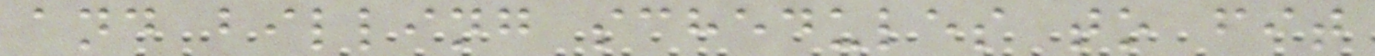and billing schedules to fit
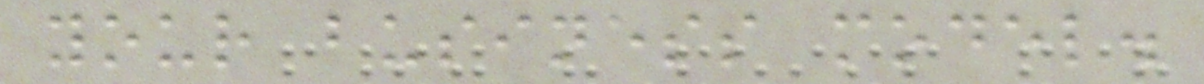your business model.
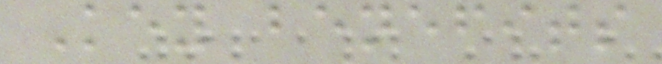Key benefits
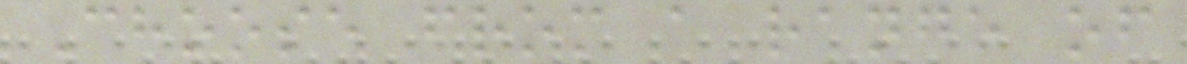Choose from a range of
